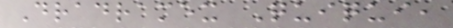Dradramex Quiqui,
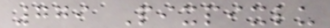779 Pixpixlu
